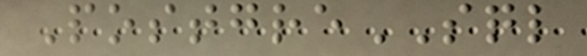PostgreSQL
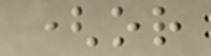(or
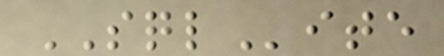SQLite
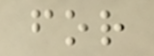for
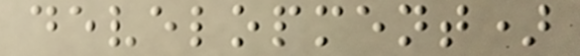development)
